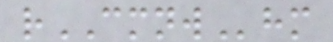rCMNWhm
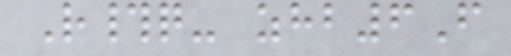R#q- zhb6F
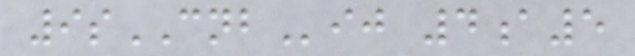9sCNBij 4a5
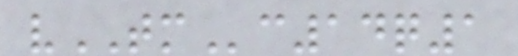vTMc14q1
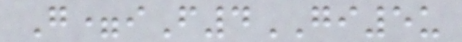G=iF4GI5u
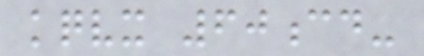kqvx 60cd-
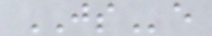JSe
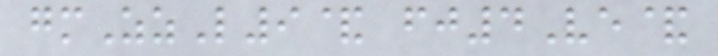gmZzL9& fj4Ve&
